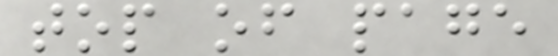top of page
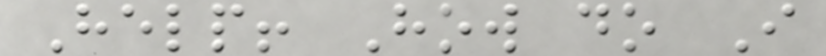Help! How do I
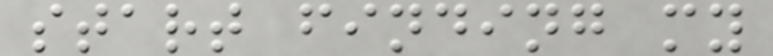start finding my
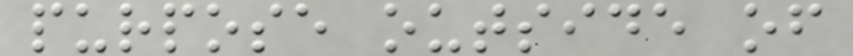purpose outside of
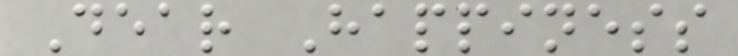Dear Happiness
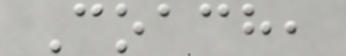Coach,
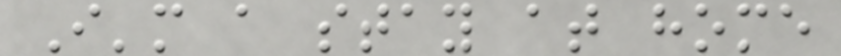I'm a stay at home
